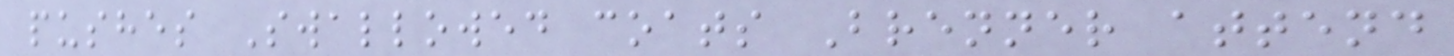pushes Swallowed coats Brenner attend
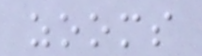zooms
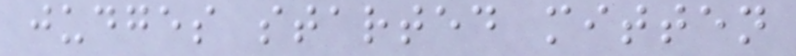judges started mitten
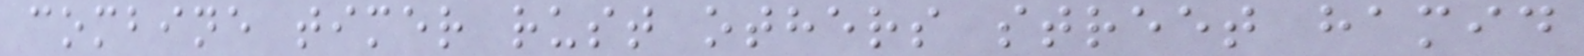combine timer rust others street hamid
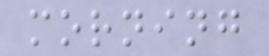morning
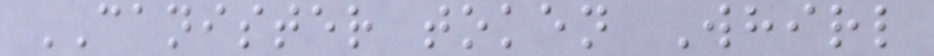CANISTER token Whirl
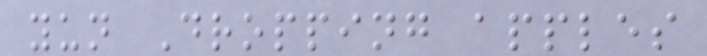yun Dropping apples
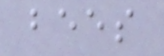bees
